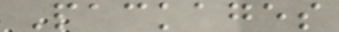Packages
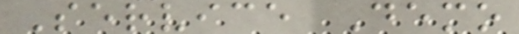Service Demo
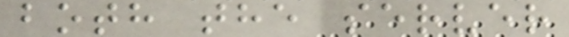both the server
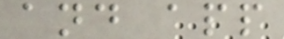and app
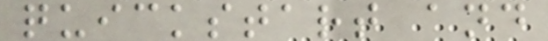quickstart and
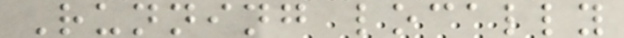Running locally
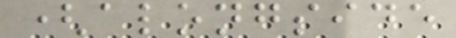(alongside
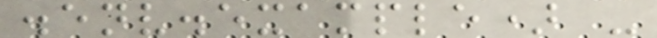.env.example) -
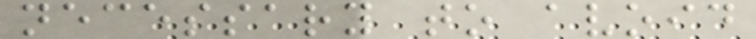necessary to avoid
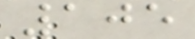105
